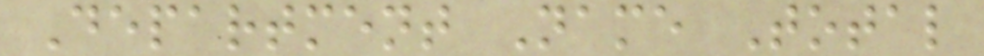Department Name Total
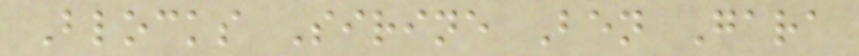Blocks Sirine Ben Gara
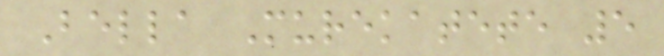Bella Murekatete 5
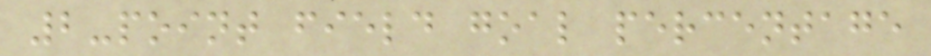2-point field goal percentage
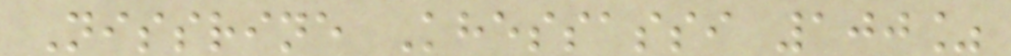Nissrine Khessassi 100%
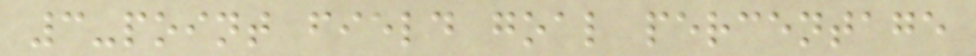3-point field goal percentage
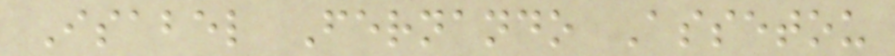Isabel Fernando Assetou
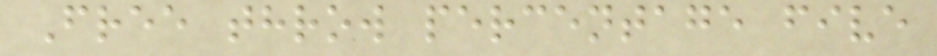Free throw percentage five
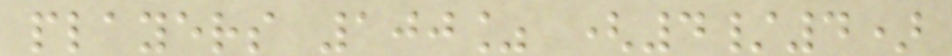players 100% (4/4)
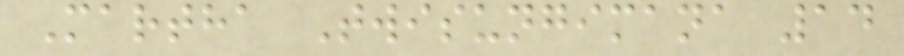Martha Twisungimana 14
